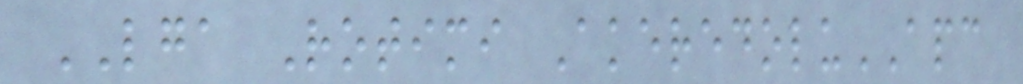LGA Rotimi AkeredoluAPC
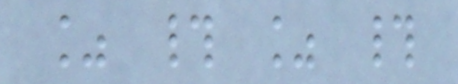% # % #
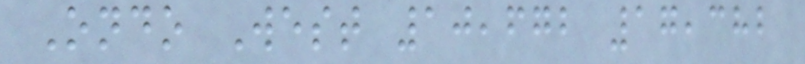Ondo West 10,672 17,382
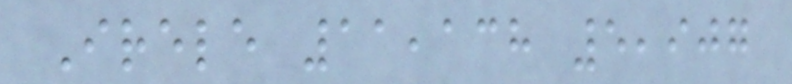Irele 11,138 5,907
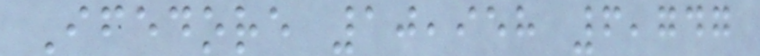Ifedore 10,958 6,747
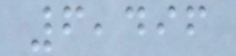6,496
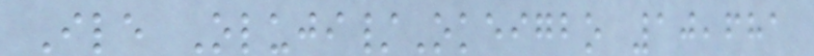Ile Oluji/Okeigbo 10,681
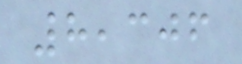8,306
